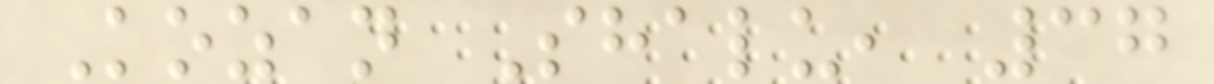Kozan Shalu, 37
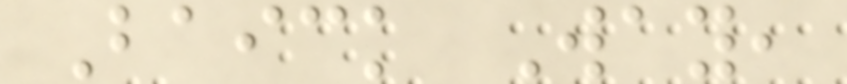Baick Way,
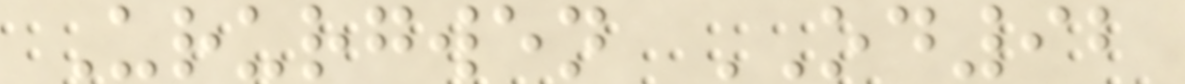Ururgwen OD92
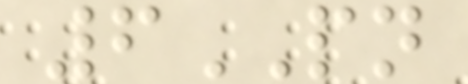6PN
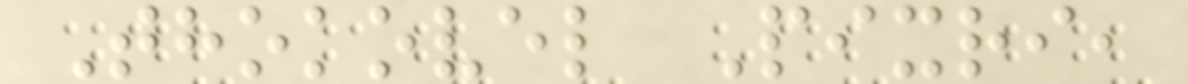Thokovel Pixri,
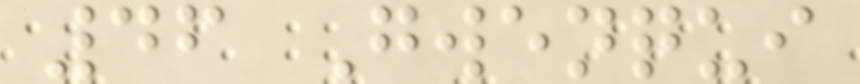46 Gwenqui
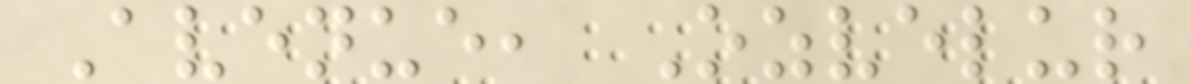Avenue, Ozvelur
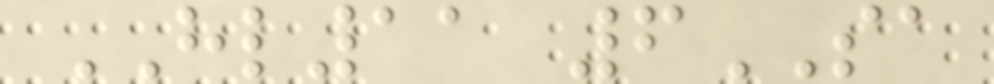HL11 6SA
